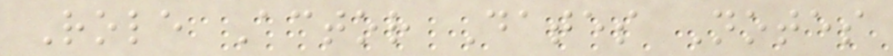Role Actor Dates Notes
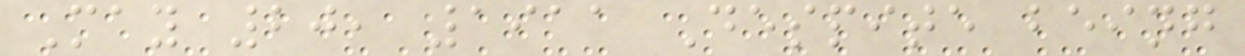May 20, 1911 Despite being
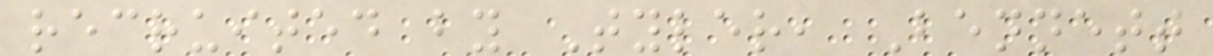recruited by Tyler, Bennett
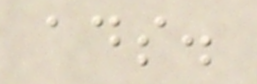ads.
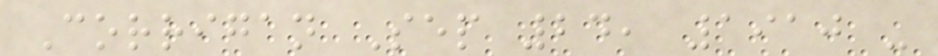Corrigan Sep 24, 1910 -
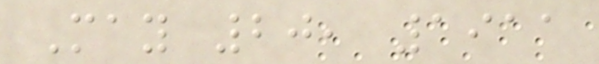May 20, 1911
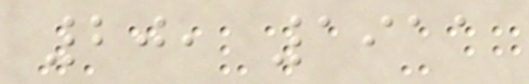20, 1911
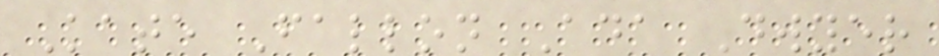Kate Fallon Ada Dwyer
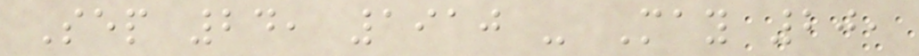Sep 24, 1910 - May 20,
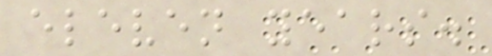eleven years.
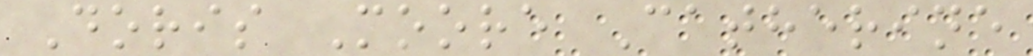Doris Moore Catherine
